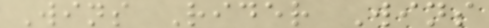Wins Rider Wins
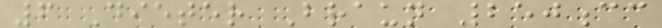6 Dieter Braun 250cc
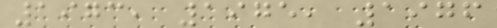1973, 1975, 1976
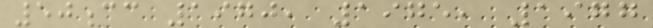50cc 1970, 1975, 1977
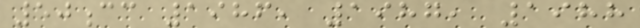50cc 1986, 1987, 1988
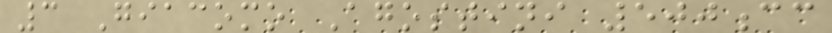3 Giacomo Agostini 500cc
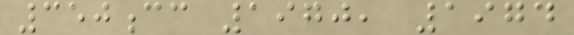350cc 1970, 1974
